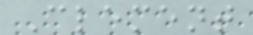Clement
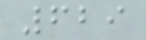629
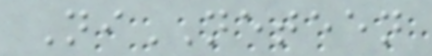NiNETEEN
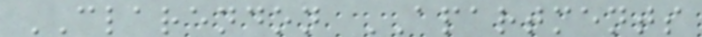CLARENDON APARTMENTS
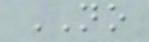NO
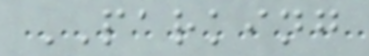PARKING
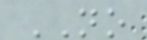NO
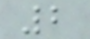2
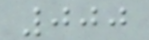000
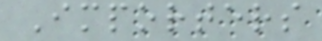Importers
